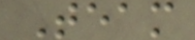Team
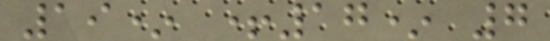19* +17* 7
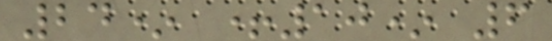24* +10* 6
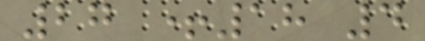27 +18 4
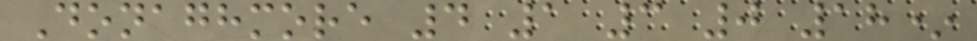Donaghmore 4 1 3 0 18*
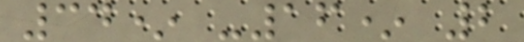34* -16* 2
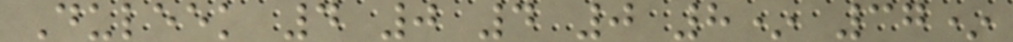Duleek 4 0 4 0 8* 37*
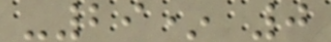-29* 0
